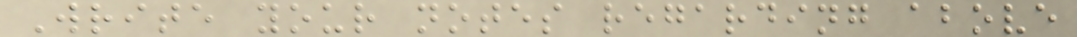Write your notes regarding above
